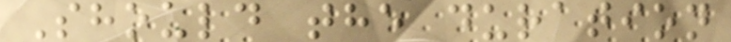Should the duration
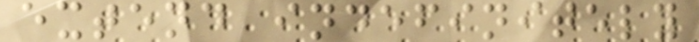extend indefinitely
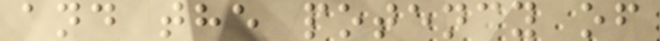and the potency of
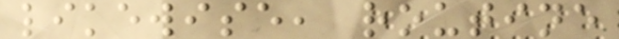likewise, routine
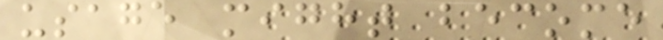usage might become
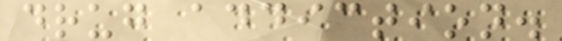drug addiction.
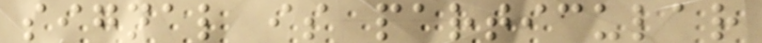signal is particular
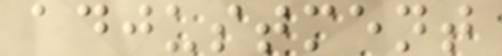adjustment
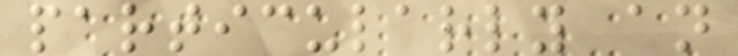particularly an
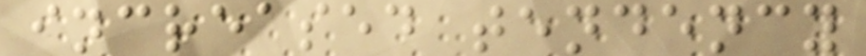increased tendency
